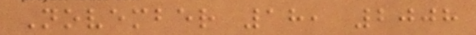November 18, 2008
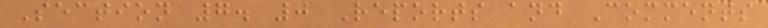Section 7. 0 Reports and Comments
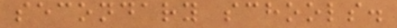secondary schools.
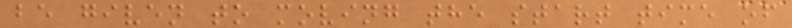be given to moving the start time of
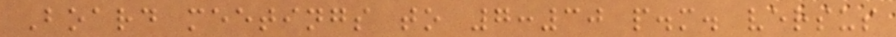Board meetings to 7:30 p.m. versus
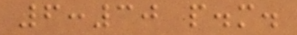6:30 p.m.
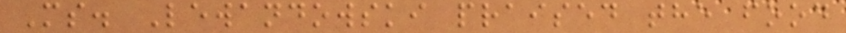Ms. Lewandowski praised the food
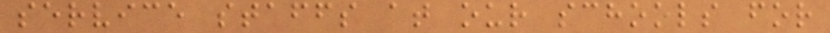service staffs at our schools for
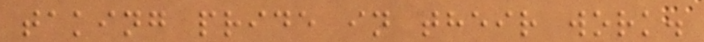taking pride in their work.
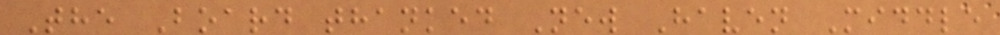The Board thanked New Haven Middle
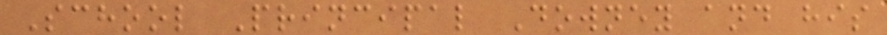School Principal Downey and his
